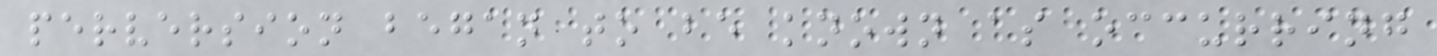perversion began to be known as occurring
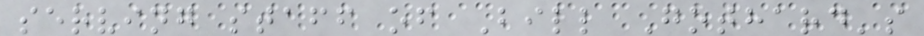serving staff of Bill Gothard's
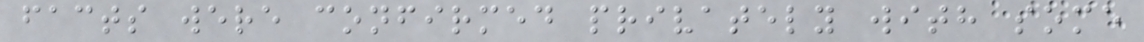facts were confirmed privately with some
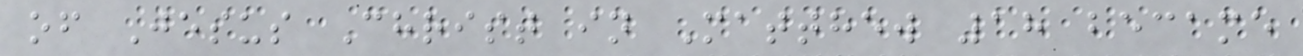of Jesus Christ in Matthew 18 became
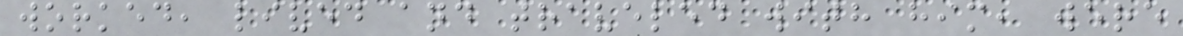worked, lived and traveled with him, were
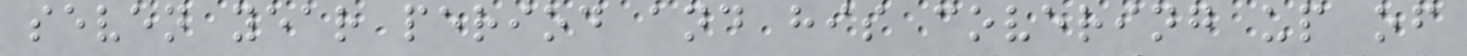seven year period and his covering up of
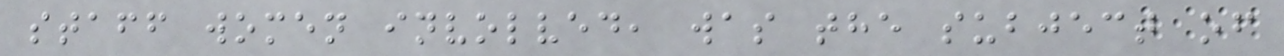staff women involved, was the subject of
